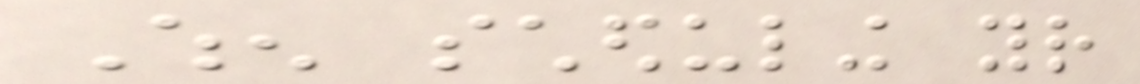When scheduling your
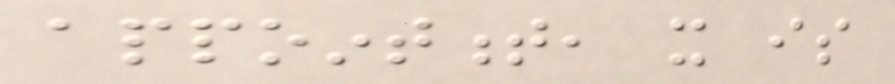appointment, it is
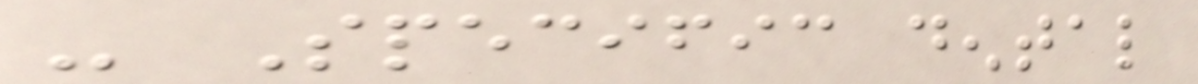- Specific dental
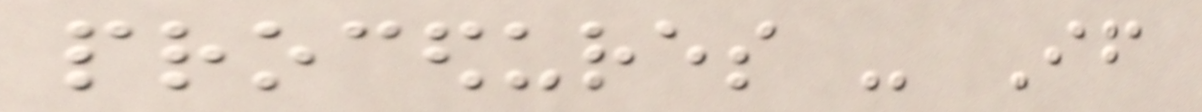procedures - If
